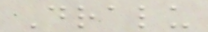Dralu
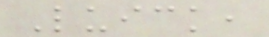Luick,
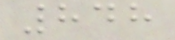848
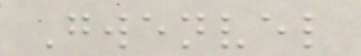Gwenvel
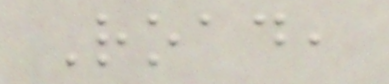Road,
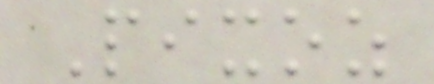Pixoz
